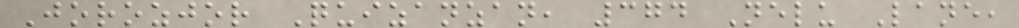Jorozjor Quizanzan, 374 Nelu Lane,
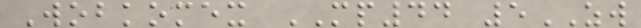Wobkomex MP44 5ZW
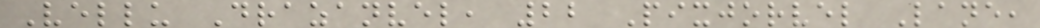Vellu Drazanvel, 22 Pixjorvel Lane,
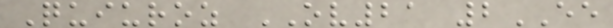Quiuroz OV21 2EE
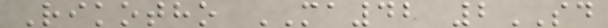Rikotho MA42 2SD
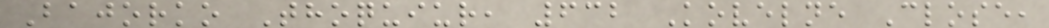Bajorko Thoquiur, 632 Kovelne Close,
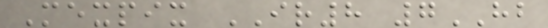Mexpix IR8 7HB
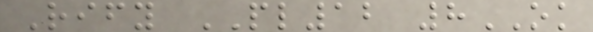Rify PL12 8OK
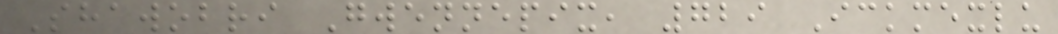Shawobri Gwennepix, 729 Ickmexlu
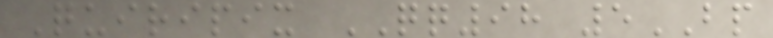Quiripix QQ98 5BP
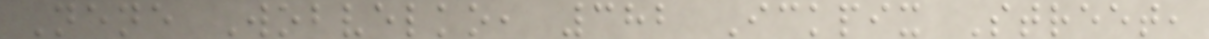Nene Wobvelko, 382 Ickpix Street,
